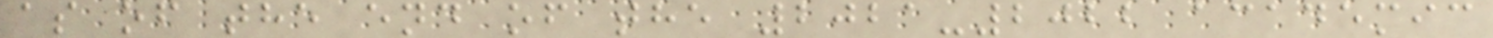as of the end of the 2021-2022 academic
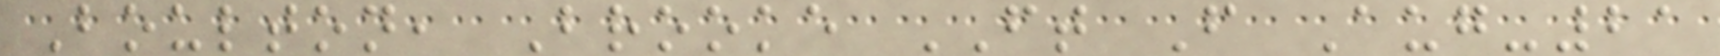Boulton, Brooke FT F Aug-21
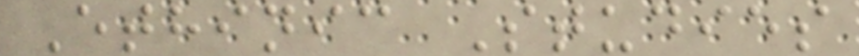Ethinic Studies
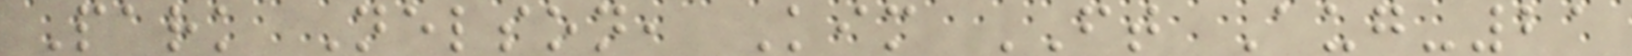Park Nelson, Kim FT Aug-21
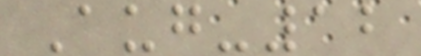Aug-12
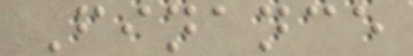Finance
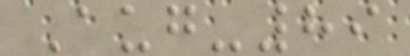Aug-89
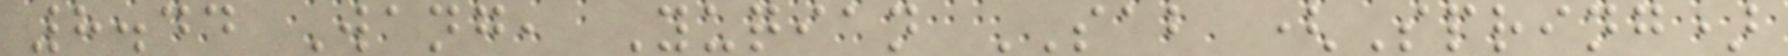8.44 Wang, Yuqian SAB (Spring)
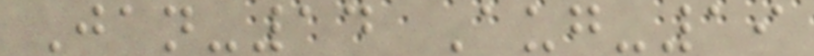Jan-14 Aug-19
